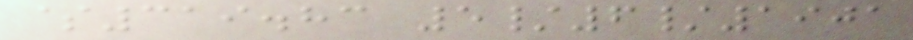$319.83 5/6/1901
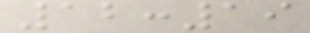12:19
